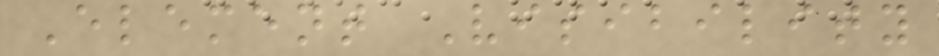Element Visibility
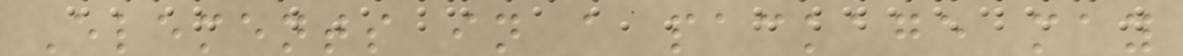Elements in a package may
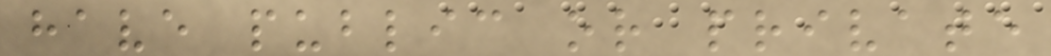have public or private
